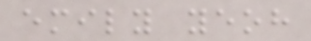emily yeoh
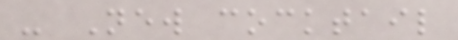- New cocktail
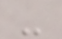-
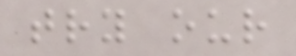try our
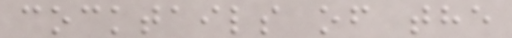cocktails of the
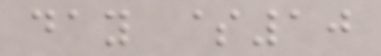day $10
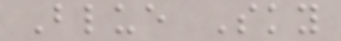Blue Sky
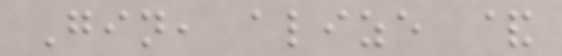Gin, alize &
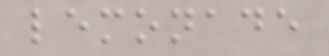lemonade
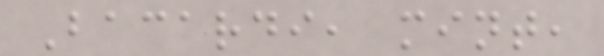Bacardi, mint,
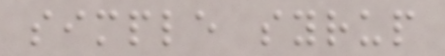simple syrup
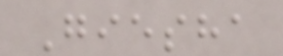Giesha
